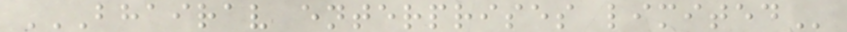BHAIRAV ENTERPRISES LIMITED
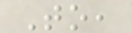To,
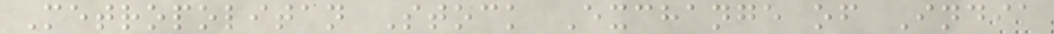Metropolitan Stock Exchange of India
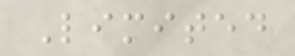Limited
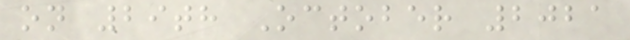on 29th October 2021
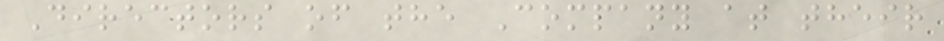Directors of the Company at their
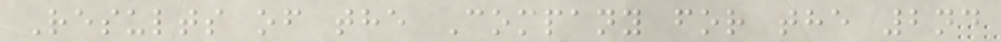Results of the Company for the 2nd
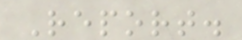Report.
